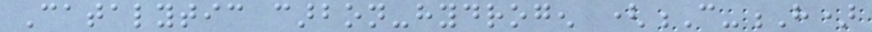Catalytic carbon-hydrogen (C-H)
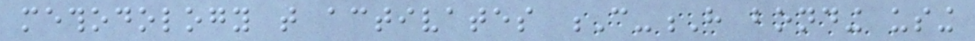methodology that activates C-H bonding using
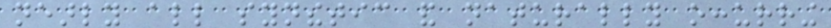nearly all synthetic and naturally occurring
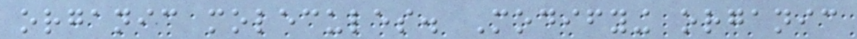organic molecules. Modifying organic
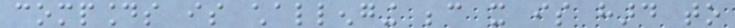compounds is challenging because it is hard to
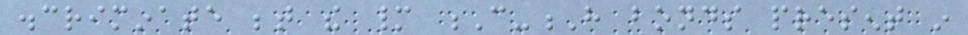discriminate between the many C-H bonds present in
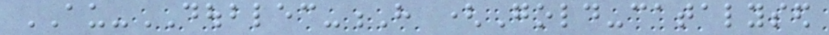AU-DOUBLEC-H (Gold-catalysed
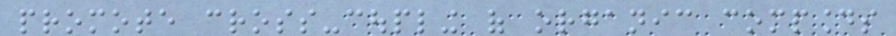promote cross-coupling of organic compounds
